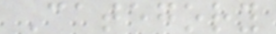Category
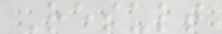Result
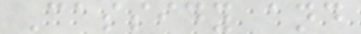Cassidy and
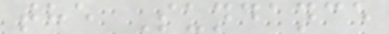the Sundance
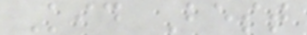Kid Best
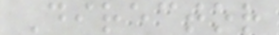Director
